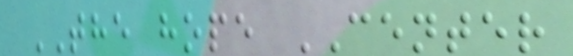THE hope CENTER
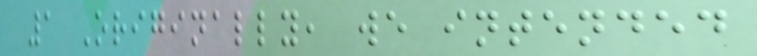1 Originally, we intended
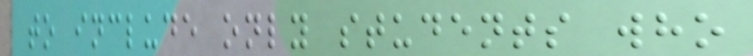to include only students who
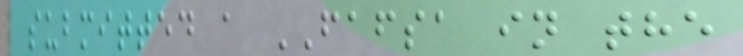submitted a FAFSA in the
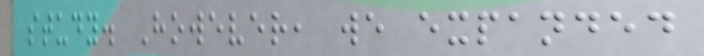study. However, we expanded
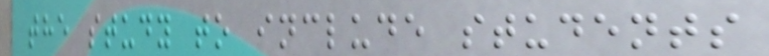the study to include students
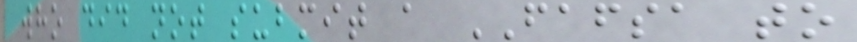who did not submit a FAFSA to
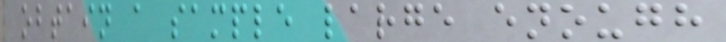obtain a sample large enough
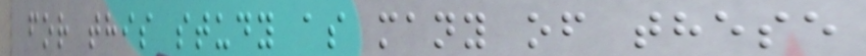for this study as many of these
